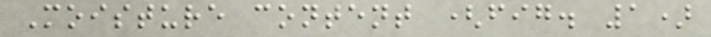Moisture content (fig. 1)
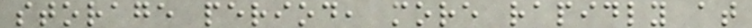storage period, more rapidly at
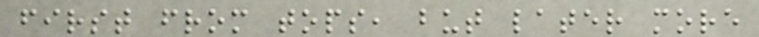first from tops, but later more
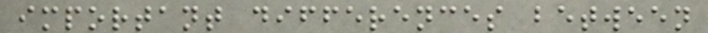important differences between
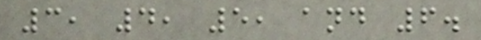3, 4, 5, and 6.
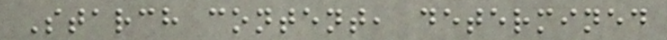Starch content, determined
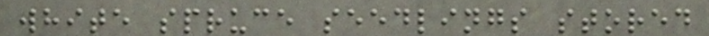white spruce seedlings stored
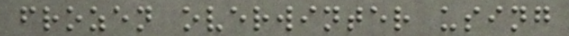frozen overwinter using
